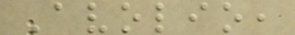Avolio,
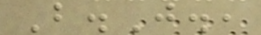B.J.,
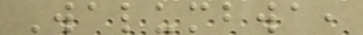Walumbwa,
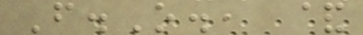F.O., &
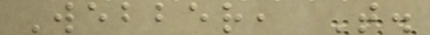Webber, T.
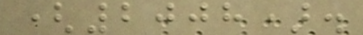(2008).
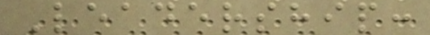Leadership:
